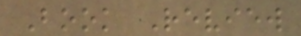Book Review
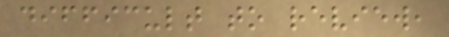difficult to review,
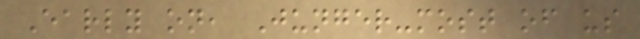Early on, Junger-most of us
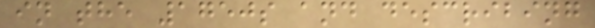in the 1750s and describing
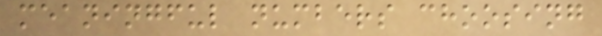meaningful numbers choosing
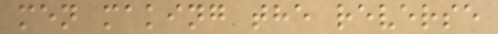men making the reverse
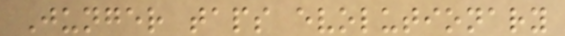Junger taps evolutionary
